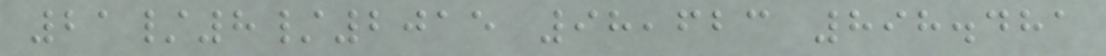21/8/2015 98,623 898.481
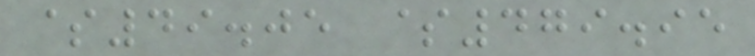$49.05 $479.95
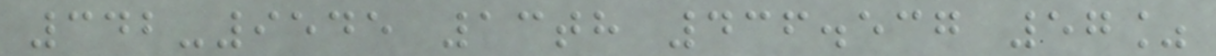342-9545 13th 436.537 57%
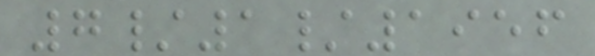7/1/1956
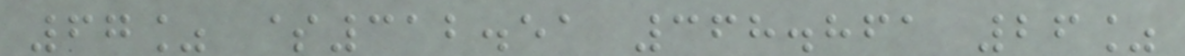67% $312.51 368.861 26%
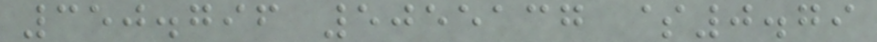350.796 5055137 $0.79
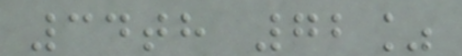34th 72%
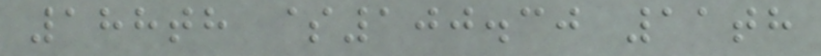188th $100.30 11th
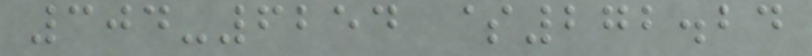304-6254 $272.24
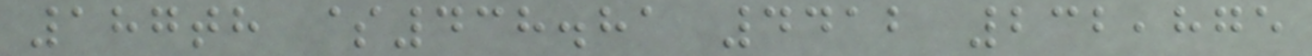187th $438.81 4412 232,875
